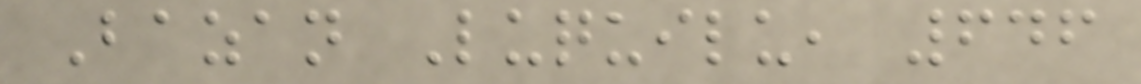Bazan Luquilu, 646
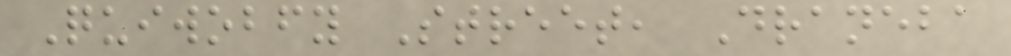Quiwobfy Street, Draneba
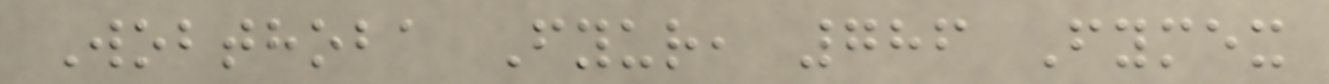Wobthoba Fyur, 786 Fymex
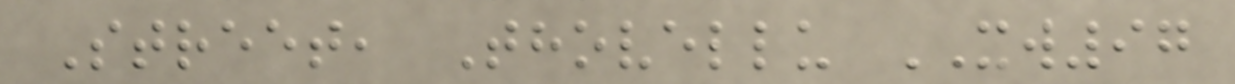Street, Thovellu XW97
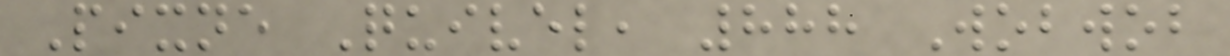Pixne Quivel, 888 Wobwob
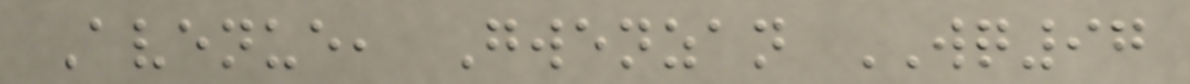Avenue, Gwenzan WQ97
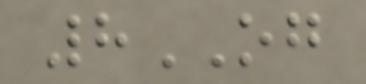8OG
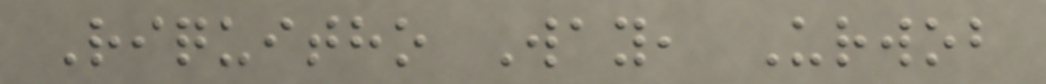Riquitho Way, Urwob
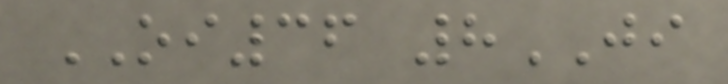OI36 8JI
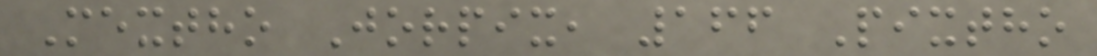Mextho Jorpix, 166 Pixtho
